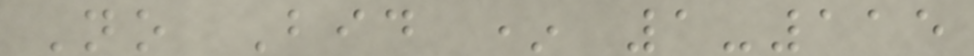No Bid * 1-115
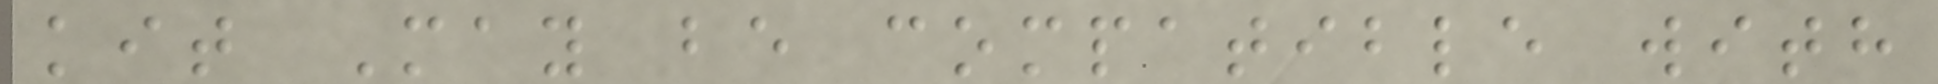kit May be compatible with
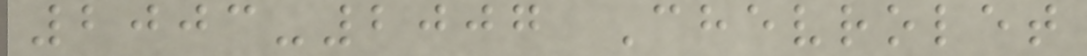2003-2007 Chevrolet
